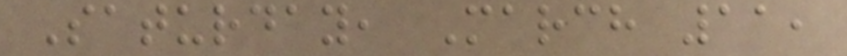Saturday, March 11,
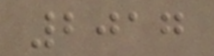2017
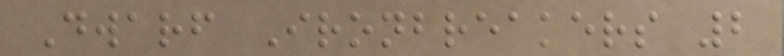Dwarf Ironbreakers 2
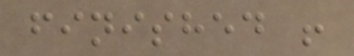finished !
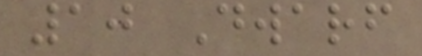10 Dwarf
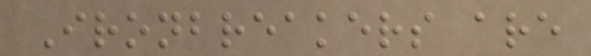Ironbreakers are
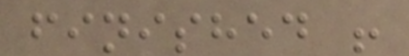finished !
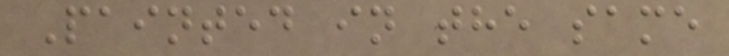Painted in the same
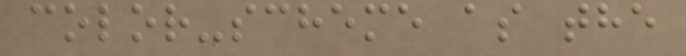color-scheme as the
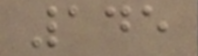145
